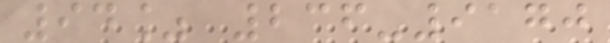94% 236-9170
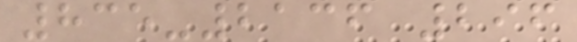835-2136 296
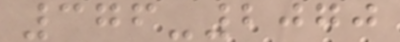376-2070
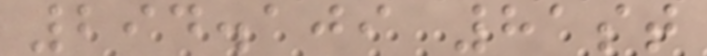294.109 81st
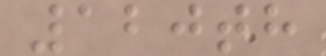120th
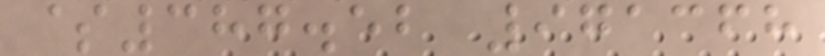$387.52 971368
